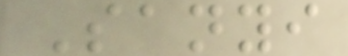Sanyi
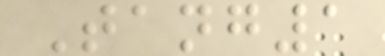Tang1
